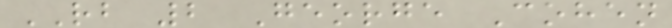RB 2 George Cohen
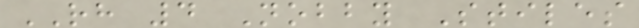RH 4 Nobby Stiles
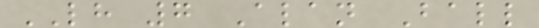LH 7 Alan Ball
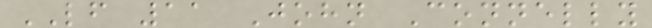LF 11 John Connelly
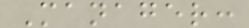Manager:
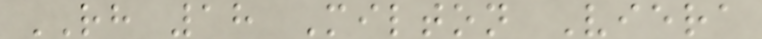RH 18 Milton Viera
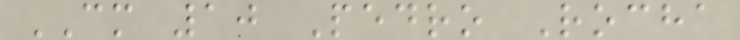CM 10 Pedro Rocha
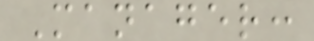Manager:
